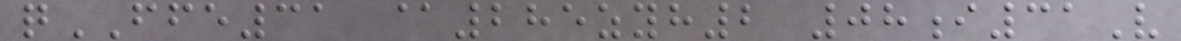qFFE31 @285zyh2 08i31V
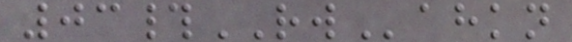03#RWahkn
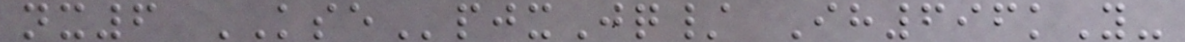nx6 KSEpjxJq/ Ih696kY-
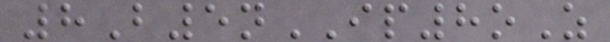8B5nIP8oZ
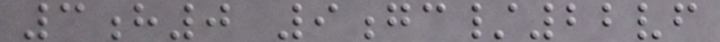3h0 9gc/22vf
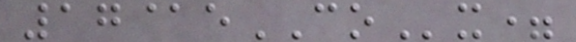17@eCOx=
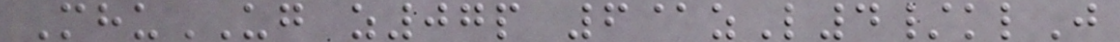MhuUG z07p 6@zL4/klJ
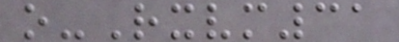o-Rxvm31
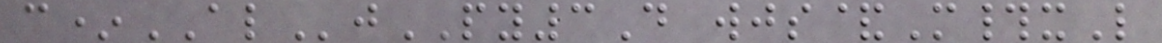c*ALjPY3D wjs&M#xL
